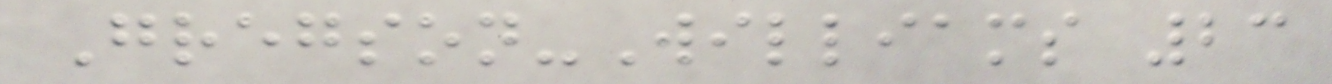Gregson-Williams 23
